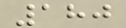180
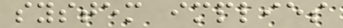system implies
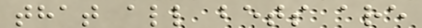that all bets are
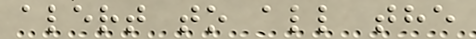alert to all the
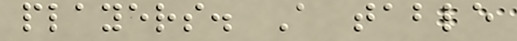players. A table
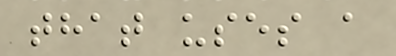that uses a
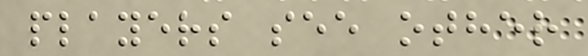players see other
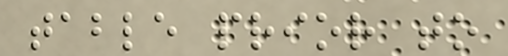table prior to
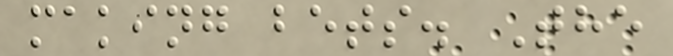making bets. The
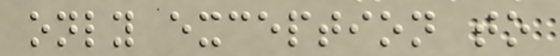only exception to
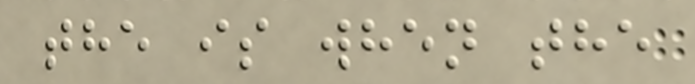the is when the
